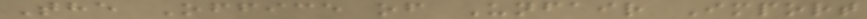The Office of Unfair Import
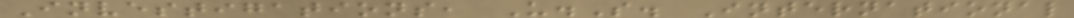Investigations, U.S. International
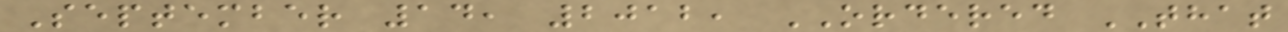September 14, 2012, ORDERED THAT
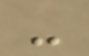-
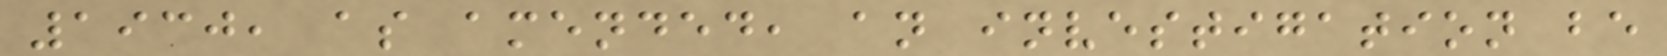1930, as amended, an investigation be
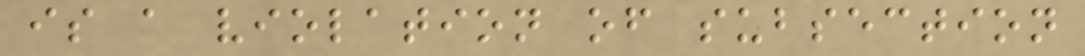is a violation of subsection
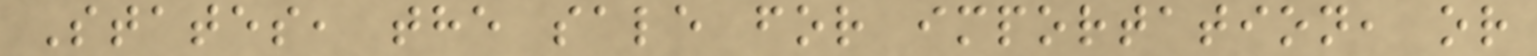States, the sale for importation, or
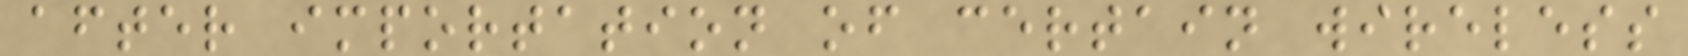after importation of certain wireless
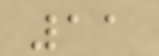11
